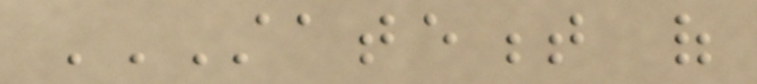STATEMENT OF
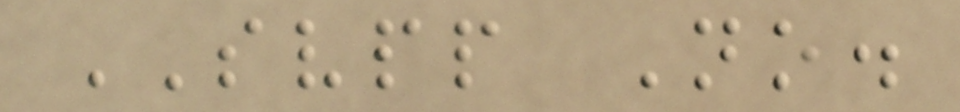SVPP No.
